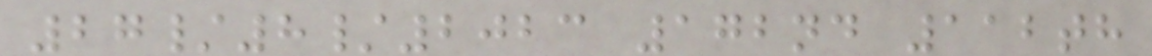27/8/2023 172nd 112th
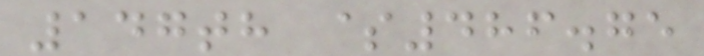147th $486.75
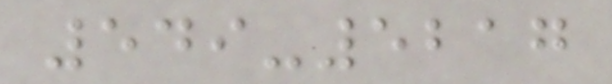549-5217
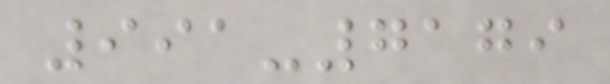991-7179
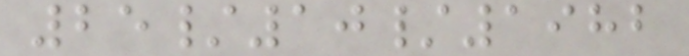25/10/1982
